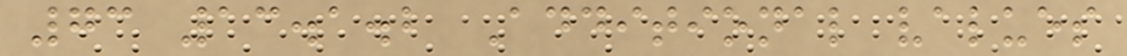73 13.1.2 Additional values
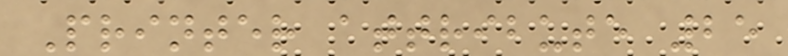Printer attribute 25
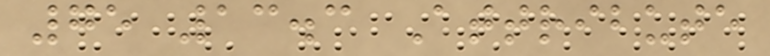75 13.3 Attribute
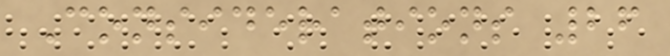Considerations 26
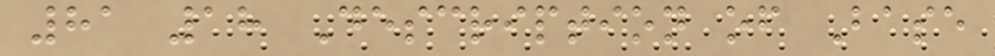81 18 Description of Base
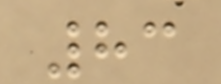83
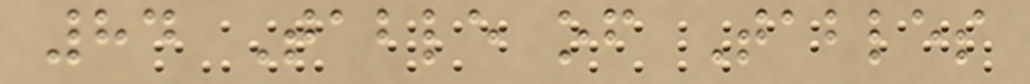84 Table of Tables
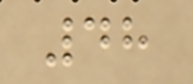48
